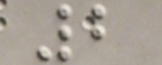2
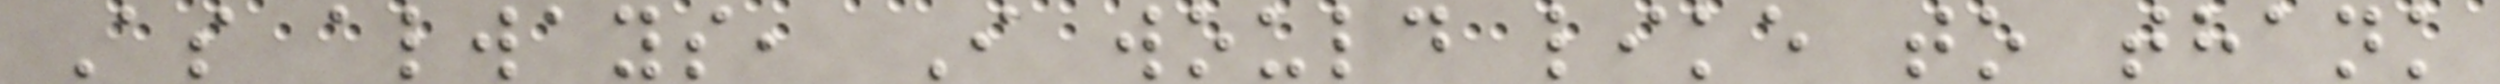As always, I would like to thank
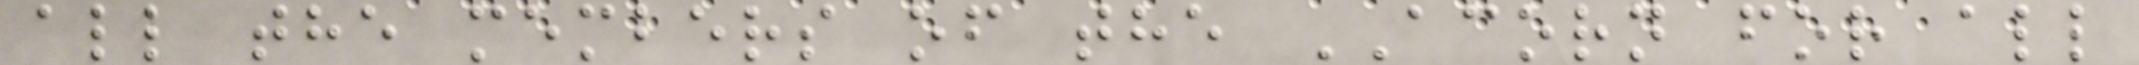all the members of the ACORN for all
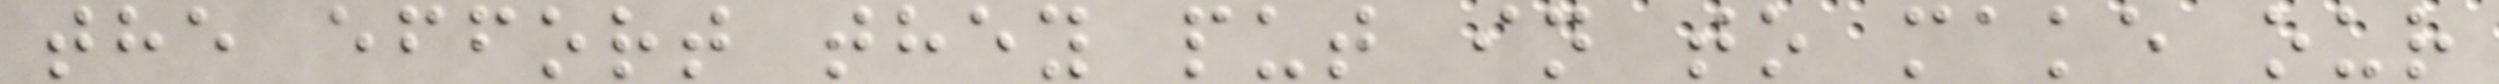the effort they put in to make our
